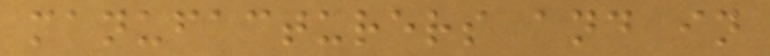manufacturers and in
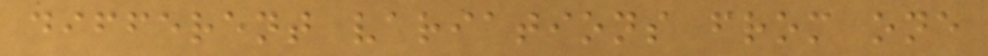different variations from one
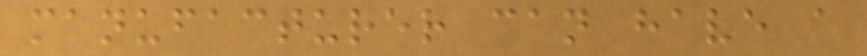manufacturer can have a
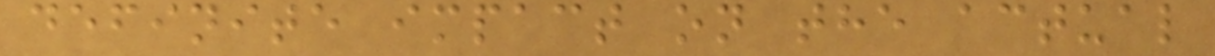definite impact on the actual
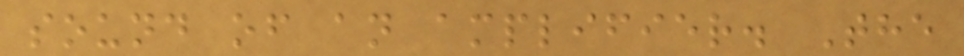sound of an amplifier. The
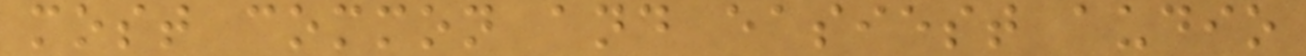most common and easiest audio
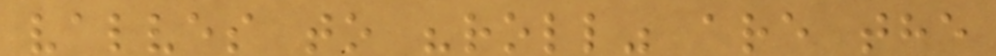valves to "roll" are the
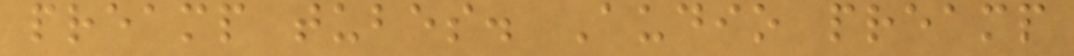preamp tubes. Audio preamp
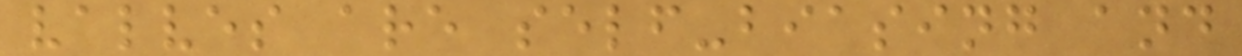valves are self-biasing and
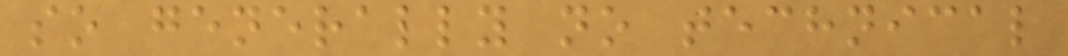so generally no technical
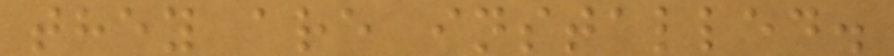they are installed.
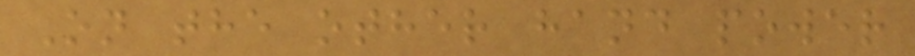On the other hand power
